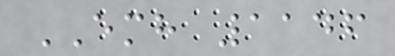EMH 1146
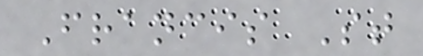Francis St
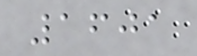1601
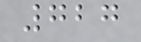727
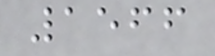1566
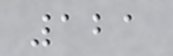121
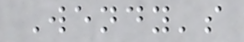Wendy's
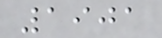1901
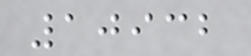10932
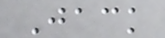Jack
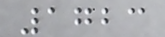1723
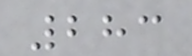283
